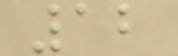12
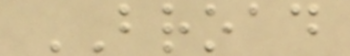BROAD
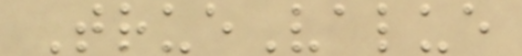TrueValue
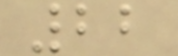22
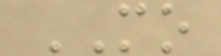MO
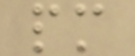pm
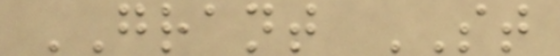GRANT ST
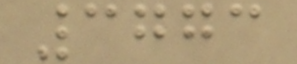3773
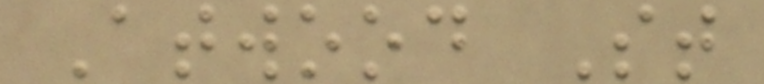Atwood St
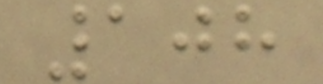108
